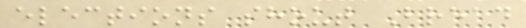elections shout Bread
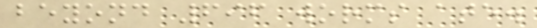beyond 696 worms ate.
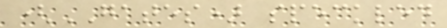(GATES) speckled
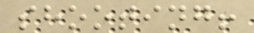shooting!
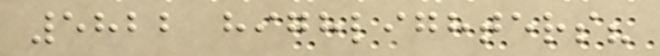5822 highlighters?
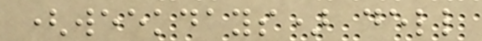(weekdays) dell
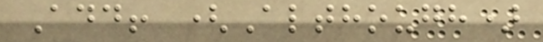Add! (Although)
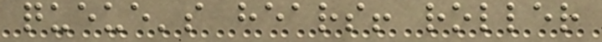queue's hears! roller
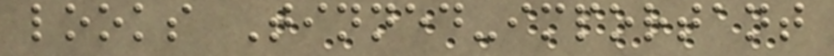looks Tinned-important
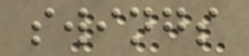swings
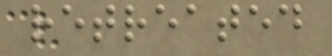retreated
